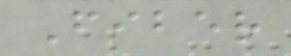Fiber
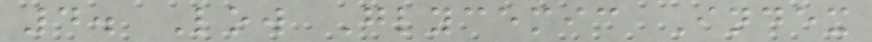4. Low Glycemic Index
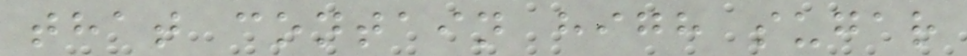that contain high sugar
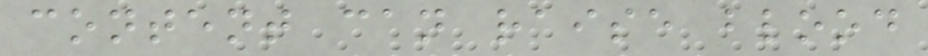content can raise blood
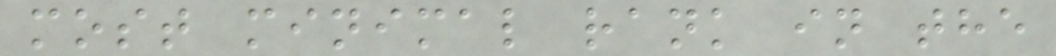most minimal rank in the
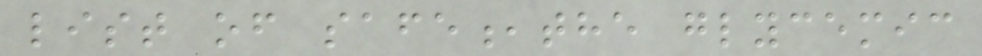list of safe,the glycemic
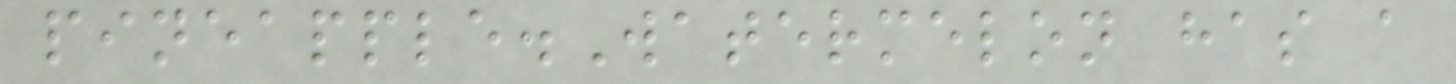pineapple.Watermelon has a
